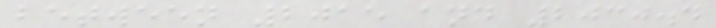between 2015 and 2030.4
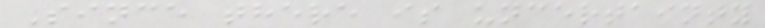Since there is uncertainty
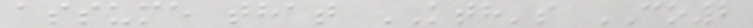assume that KTH's CO2
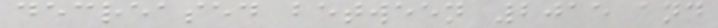decreased between 2015 and
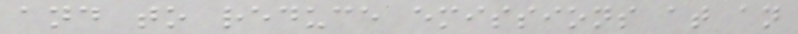and to reduce emissions at an
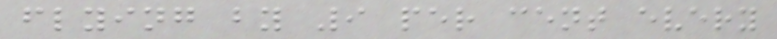flying by 9 per cent every
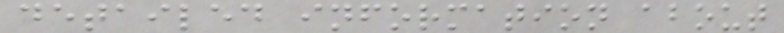detailed information about
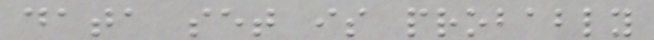data set is probably
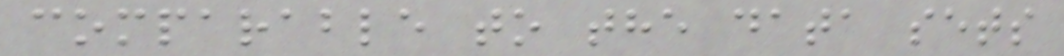comparable to the data sets
